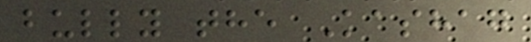bully the Kashag
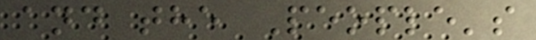and the People's
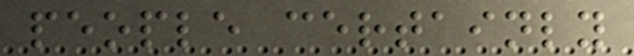people certainly
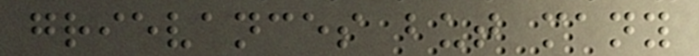grievances but many
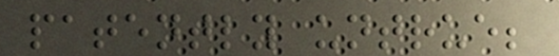patently untrue;
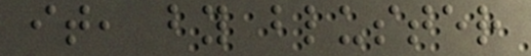it, by bluster
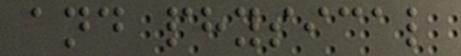and physical
